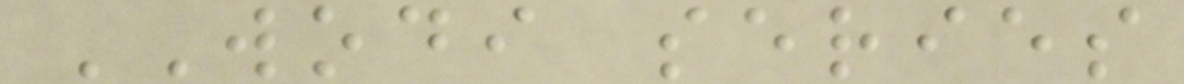WODI series
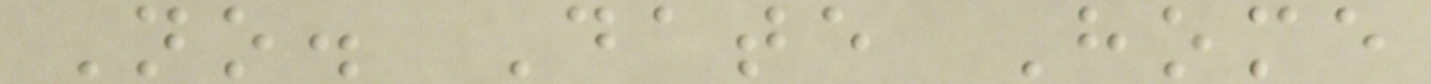No. Date Home
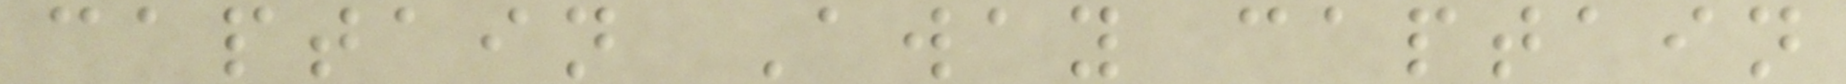captain Away captain
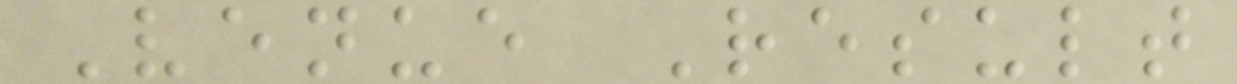Venue Result
